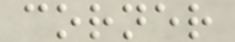corner
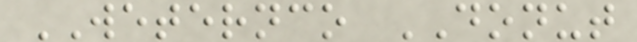WETERNCO DONUT
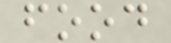food
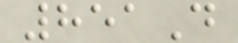851D
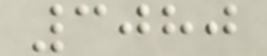3080
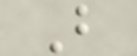B
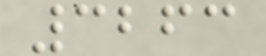3263
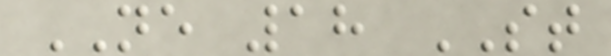NE 18 ST
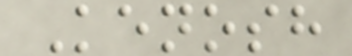Kenosh
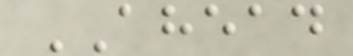AHEAD
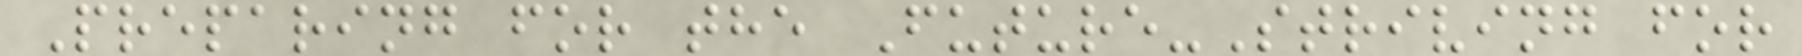Preparing for the Future-Striving for
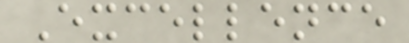Excellence
